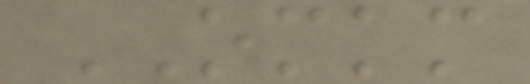OMKM
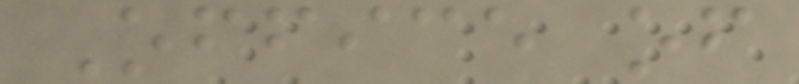Office of
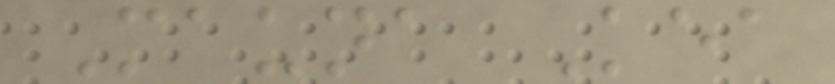Mauna Kea
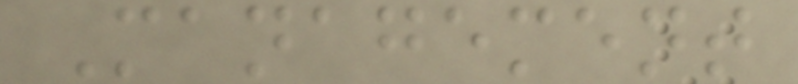Management
